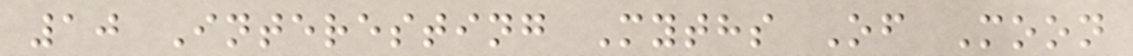10 Interesting Myths Of Moon
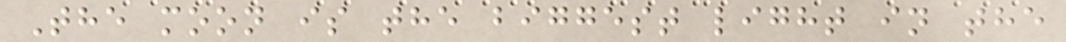The moon is the biggest light in the
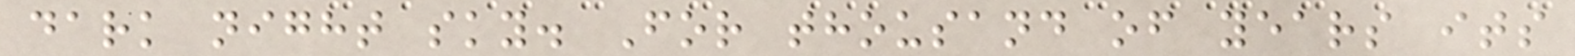dark night sky. For thousand of years its
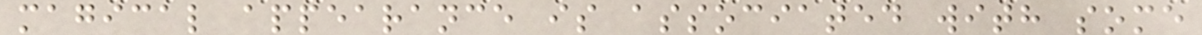magical appearance is associated with some
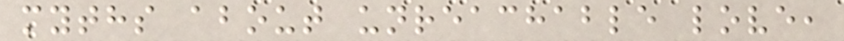myths about unreachable love,
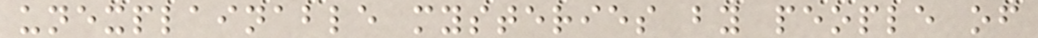unexplainable mysteries by people of
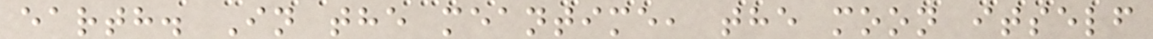earth. In the meantime, the moon itself
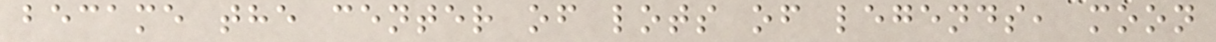became the center of lots of legends, moon
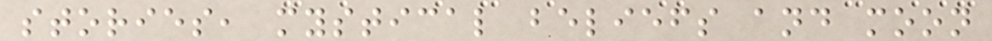stories, mystical beliefs and moon
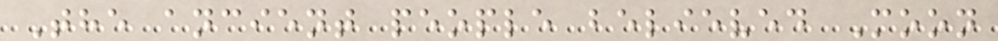The ancient people believed Moon
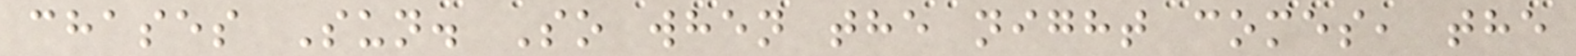chases Sun. So when the night comes, the
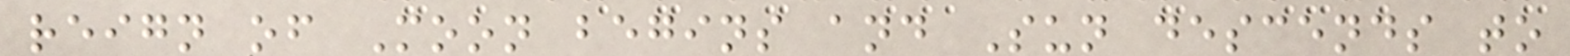reign of Moon begins and Sun descends to
